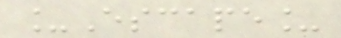_Escape_
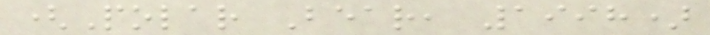(Polar Bear, 1998)
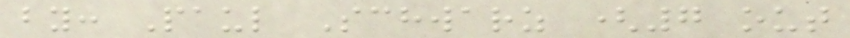by: Paul Schwarz (7 out
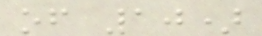of 10)
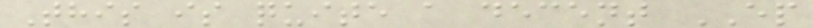This is quite a decent EP
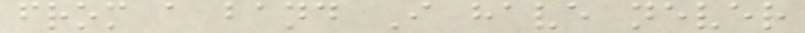from a band I have never
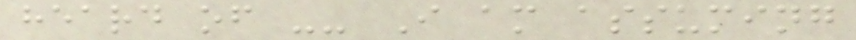heard of -- I am assuming
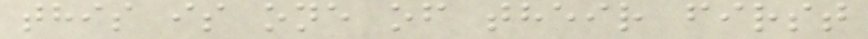this is one of their first
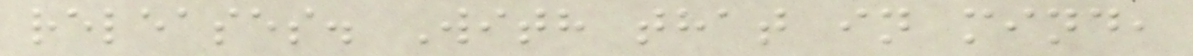releases. With that in mind,
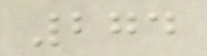274
